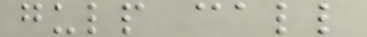gulp call
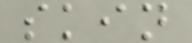skin
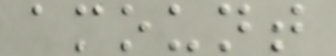amount
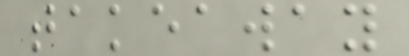takeaway
